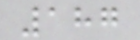187
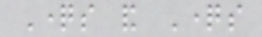Questions and Questions
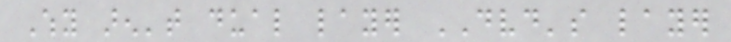Why aren't dual layer DVD's layer
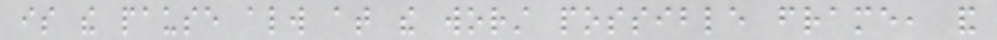is the pause always at the worst possible frame, and
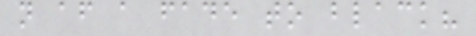not after a fade to black?
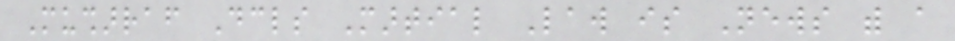Musharraf Declares Martial Law is News with a
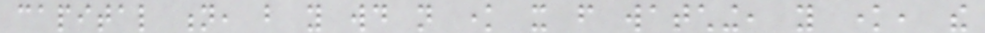capital n, but you would not know it from watching, you know, the
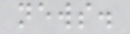news.
